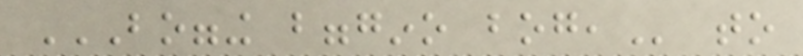BOGGING BGGGINO BOG, to
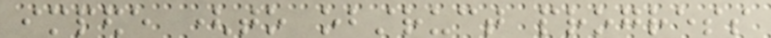impede (to obstruct progress
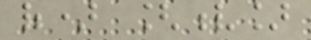of) [v]
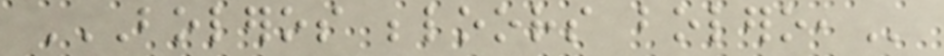BOLEROS BELOORS BOLERO,
